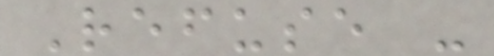Refuse -
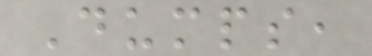Dumps,
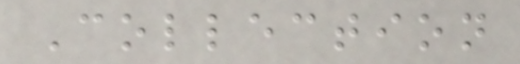Collection
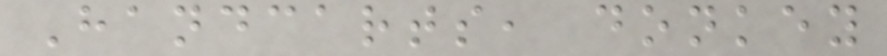Handcarts, donkey
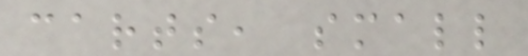carts, small
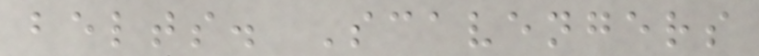belts. Scavengers
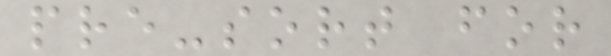pre-sort for
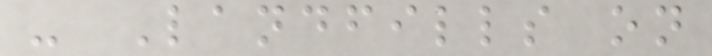- Landfills on
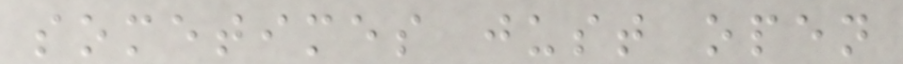sometimes just open
